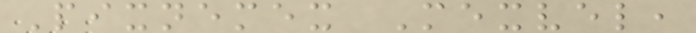Pixnemex Mexvel,
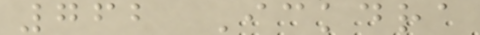762 Ickdra
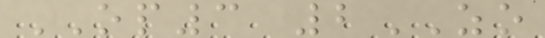OP3 2ZO
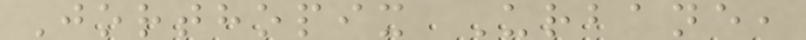Jorthopix Urbane,
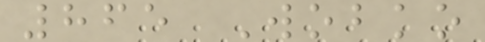865 Wobko
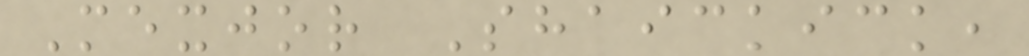Mexjor Shaickick,
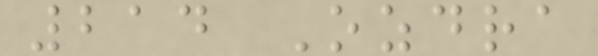214 Ozdra
